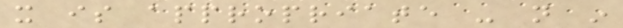it is appropriate - not in
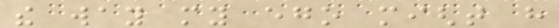the way my ego might have
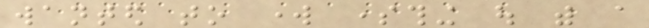wanted to work something out with a
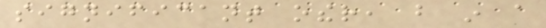significant other, but in a
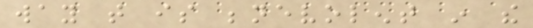way that is benevolent in the
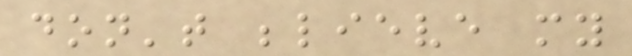don't believe my
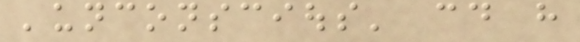'unconscious' could have
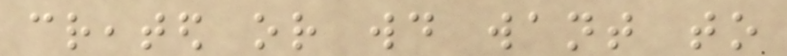created or would want to
